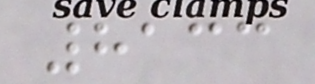8133
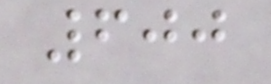600
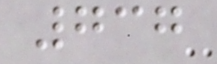737
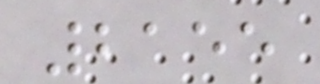2155
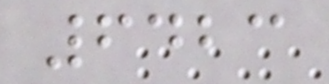6423
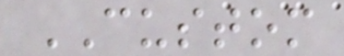CUSTOM
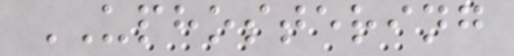UPHOSTERING
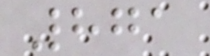871
